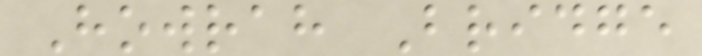Howrah Bridge
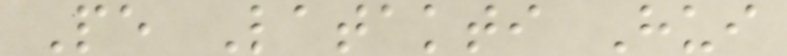Pe Latakti Hui
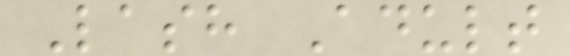Lash Adult
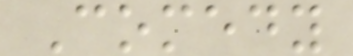Comedy
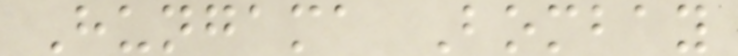Hungama Bombay
